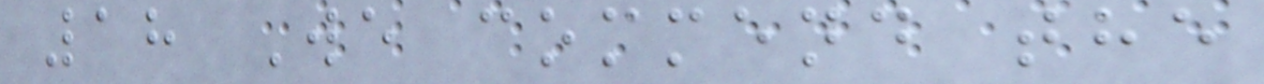18 We commend the
